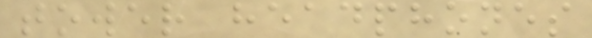tower headphones
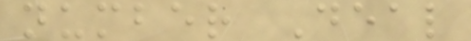number Deal
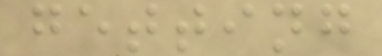getting
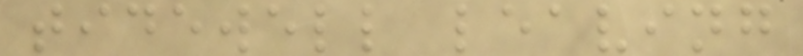tidewell leaving
